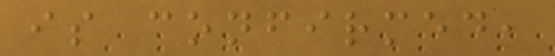is confirmed,
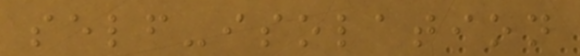self-isolation
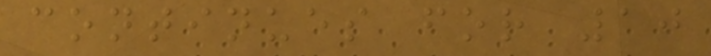continues for 10
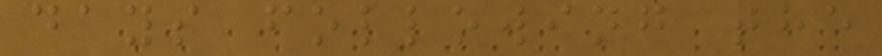days following the
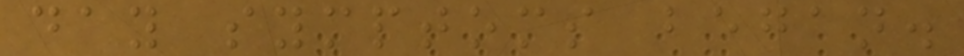day symptoms began.
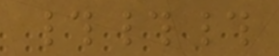###
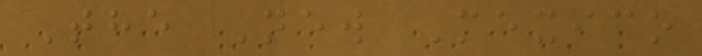The New Mexico
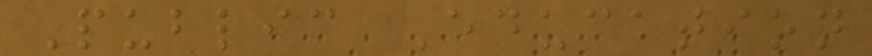Public Education
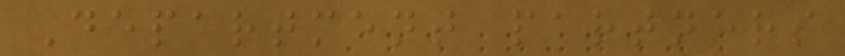Department partners
